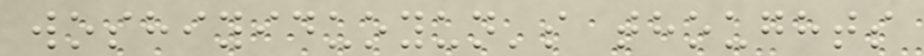woshiyiduoyun's thoughts
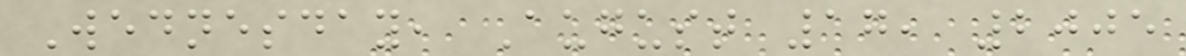Wednesday, August 17, 2005
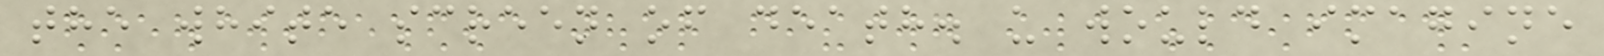the white screen of death. u would imagine
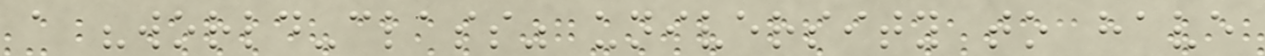a "world-class" university to have
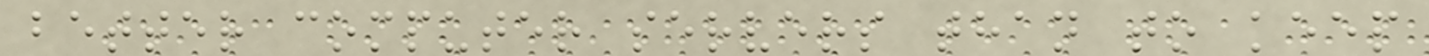better computer servers than to keep
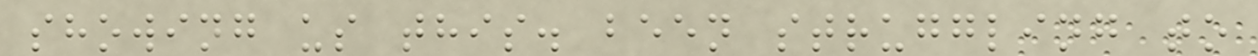showing us this. been struggling to
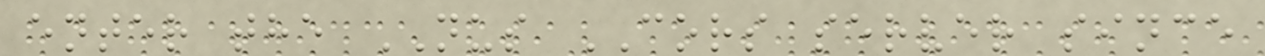enter the NUS CORS server since
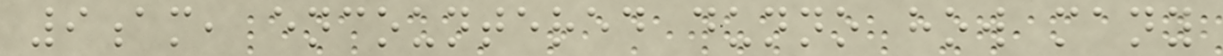9am, encountered dunno how many
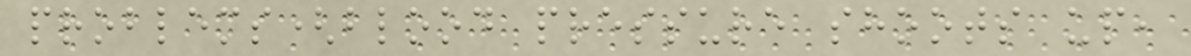problems(blood pressure shoots up,
